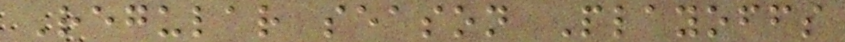Regular season Playoffs
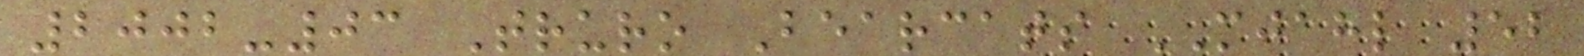2002-03 Truro Bearcats MJAHL 52
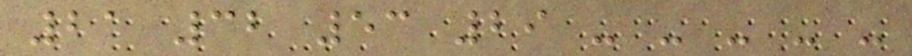21 32 53 29 - - - - -
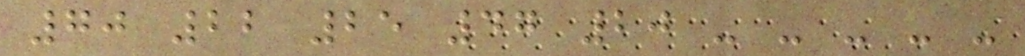70 22 25 47 20 - - - - -
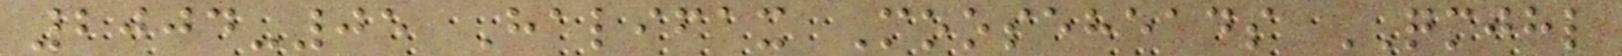2004-05 Halifax Mooseheads QMJHL
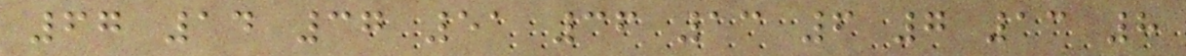67 14 37 51 36 13 6 7 13 8
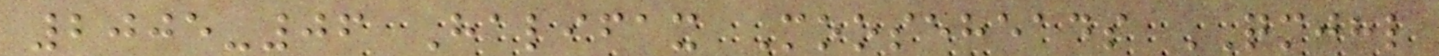2005-06 Halifax Mooseheads QMJHL
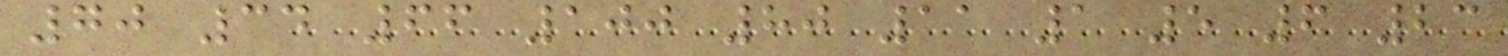70 34 66 100 80 11 1 5 6 23
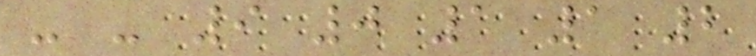- - 9 0 1 1 2
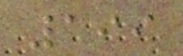199
